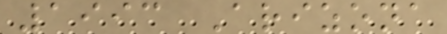1993 Arizona
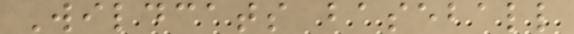Wildcats baseball
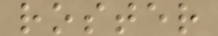roster
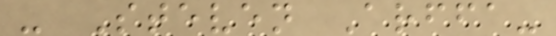- Steven Arffa-
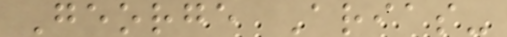George Arias-
